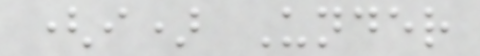(i) Under
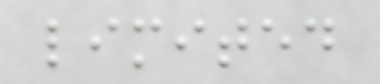limited
